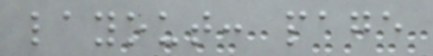layout: page
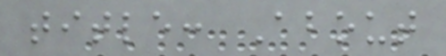title: About
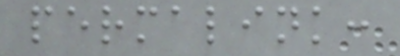permalink:
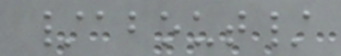/about/
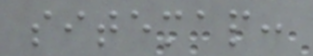sitemap:
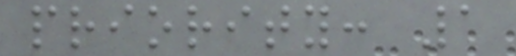priority: 1
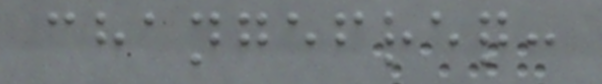changefreq:
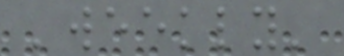'weekly'
